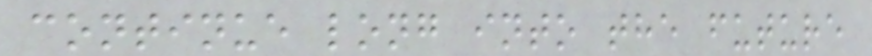continue long into the future
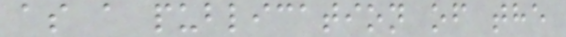as a publication of the
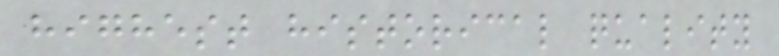highest historical quality
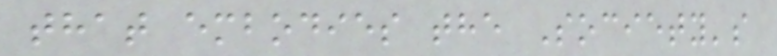that embodies the Society's
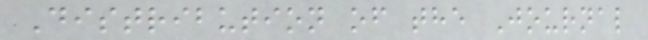Distribution of the Journal
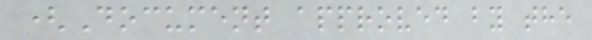(Document approved by the
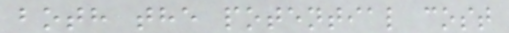both the potential cost
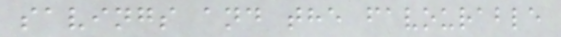savings and the favourable
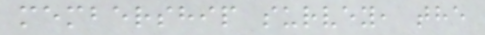membership survey, the
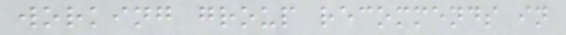working group recommends in
